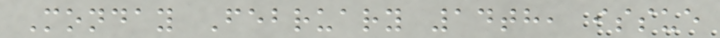Monday February 14th, issue
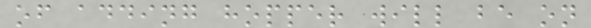of adding hopper will be on
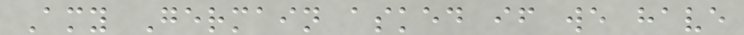Amy Germain asked if we have
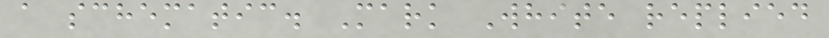a schematic. Mark White replied
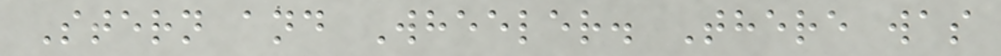Stern and Wheeler. There was
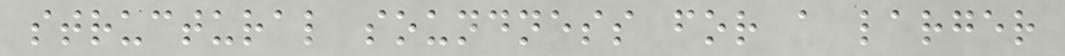structural soundness for a larger
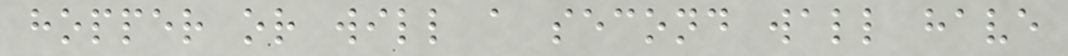hopper or will a second wall have
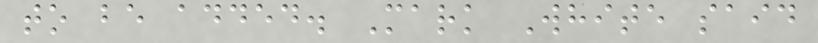to be added. Mark White said
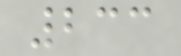233
